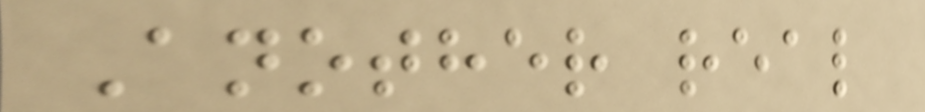Another real
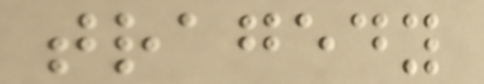tragedy
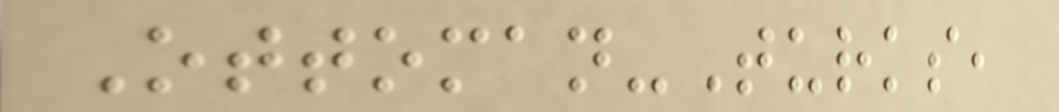Ottoman-Turks,
